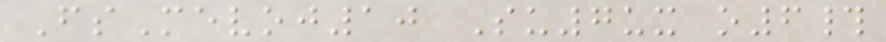FsMevoj10 Su7ux o6#
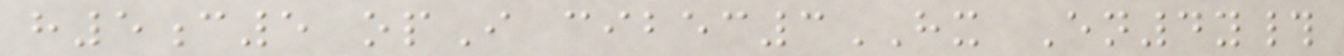h5c5 opI cibec3HX En4y#
